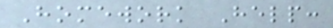Homework Help:
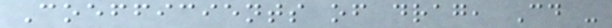Coefficients of drag, Cd -
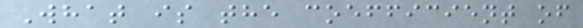What is the coefficient of
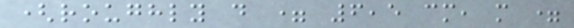(roughly d = 6,5 cm, m =
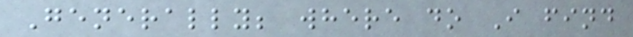Generally; where do I find
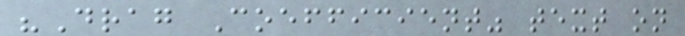"Drag Coefficient" text on
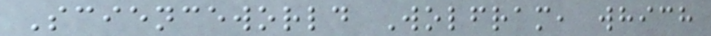Scienceworld Wolfram, which
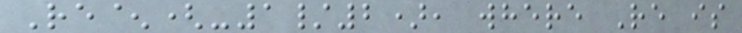Re^(-1/2), where Re is
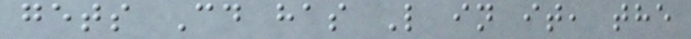gets Cd has L in it, the
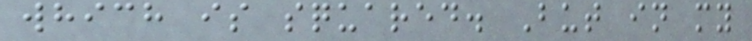which is squared. But in my
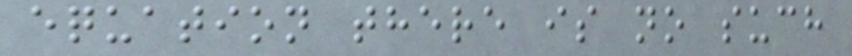equation there is no such
